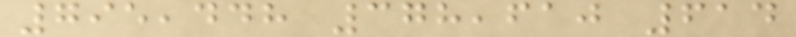795,448 378,610 614
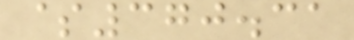$370.31
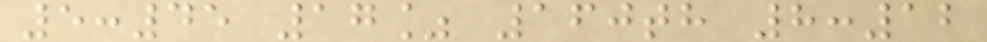5:45 17% 160th 8:12
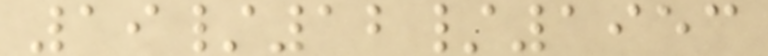19/12/1953
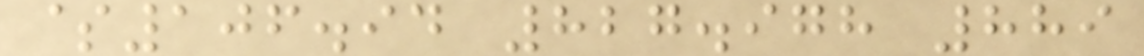$106.94 827.978 889
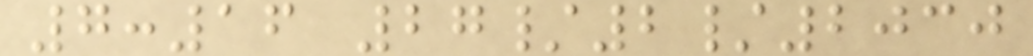7:16 27/2/2030
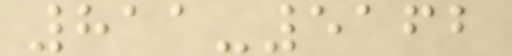811-5162
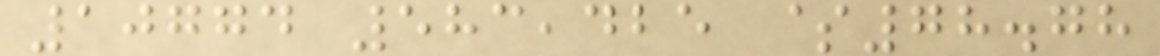10774 583,425 $78.78
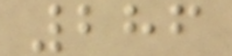286
